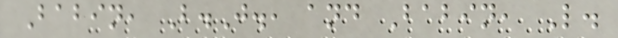Babin, B.J., and Babin, L.
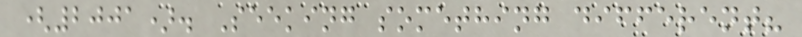(2001). Seeking something different?
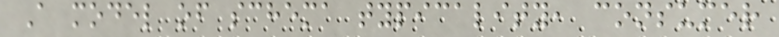A model of schema typicality, consumer
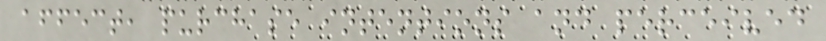affect, purchase intentions and perceived
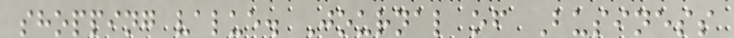shopping value. Journal of Business
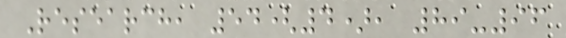Research, 54(4), 89-96
